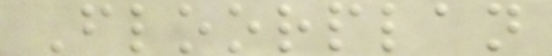Floorplan
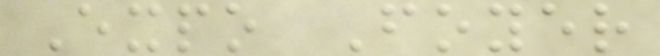Expo Foyer
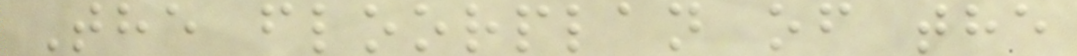The floorplan of the
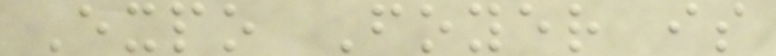Expo Foyer is
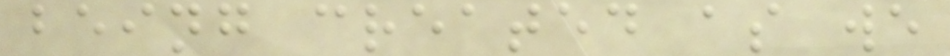being created as we
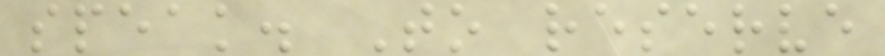speak. To reserve
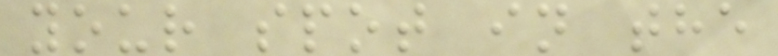your spot in the
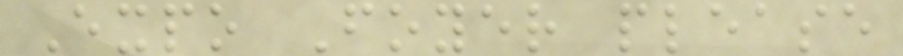Expo Foyer please
